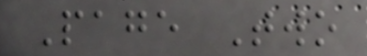Page Two
